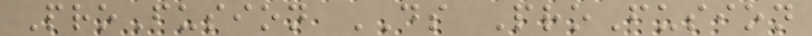ProFusion DS ProFusion
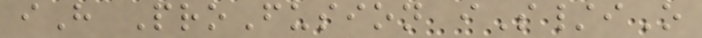iH ProFusion iS/iO
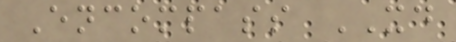Encompass XD
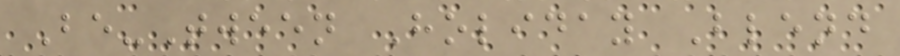Be-Tween Holiday Blend
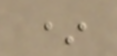*
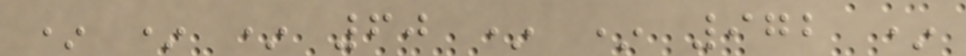* * * 60 * * 972 *
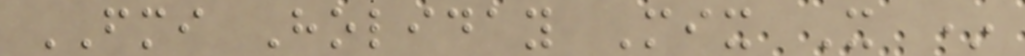FMI Holiday Mix X *
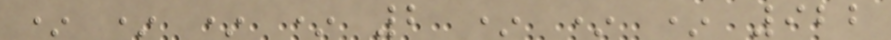* * * * 2 * * * 922
